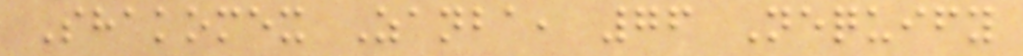Shakomex Zanba, 76 Nequify
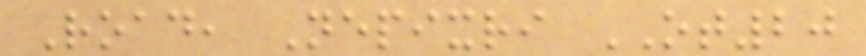Road, Nepixri OT20
